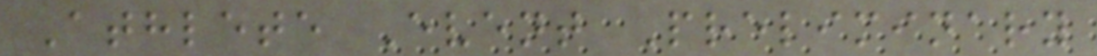Athlete Event Preliminary
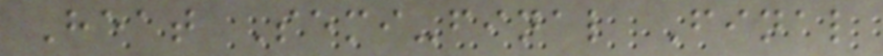Heat Semi-final Final
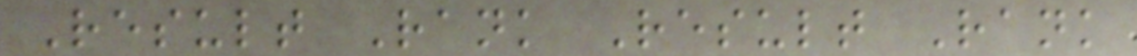Result Rank Result Rank
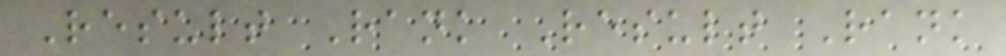Result Rank Result Rank
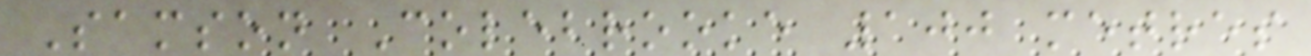Samson Colebrooke 100 metres
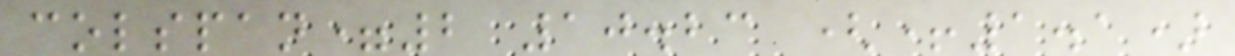colspan=2 10.23 (+1.1)
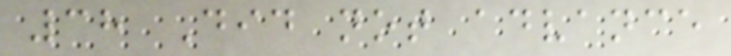38 Did not advance
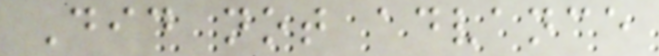Did not advance
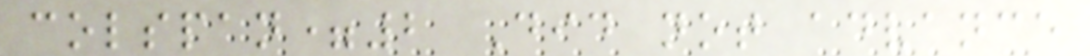colspan=2 Did not advance
